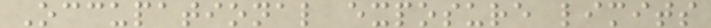Occupational exposure limits
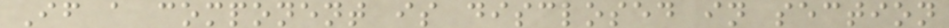If a component is disclosed in section
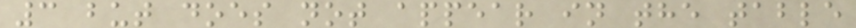3 but does not appear in the table
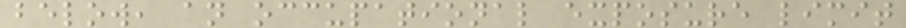below, an occupational exposure limit
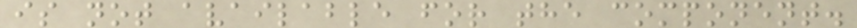is not available for the component.
